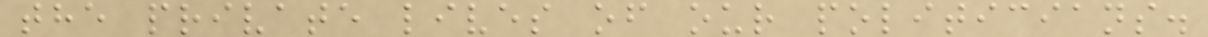the private lives of our politicians.
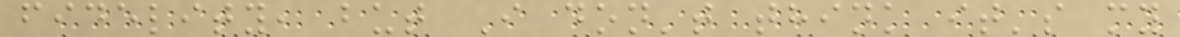fidelity, but I don't think it's my
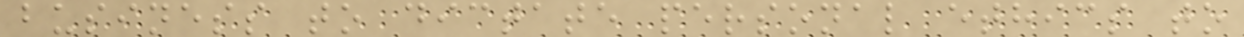business to dictate personal ethics to
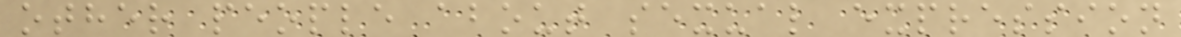other people about sexual expression
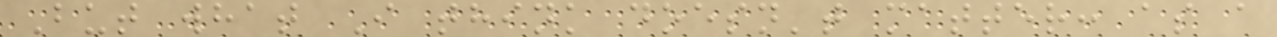But what I think doesn't matter: as a
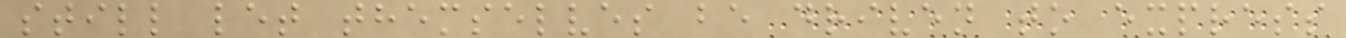still let themselves be driven to express
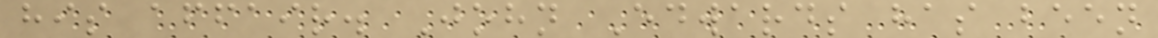his affair. John Edwards has been
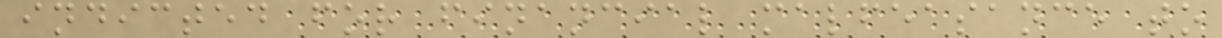indicted for financial malfeasance to
